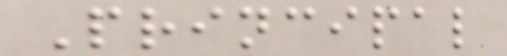Principal
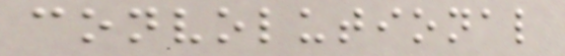convolutional
